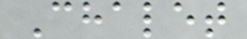Chalet
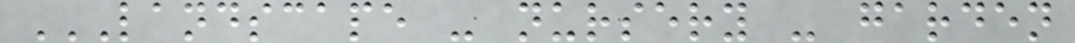LANDSCAPE - NURSERY - GARDEN
